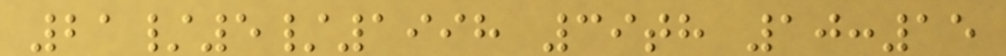21/5/1998 39th 10:15
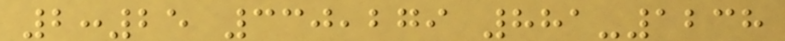2:25 330,279 881-1238
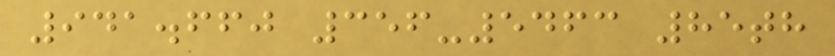941.660 356-5463 85th
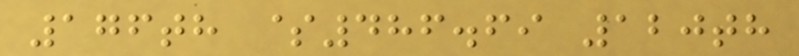176th $486.69 120th
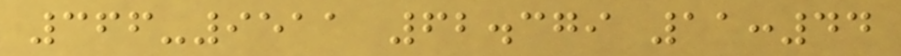366-9511 62.379 11:44
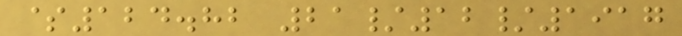$124.82 21/12/1917
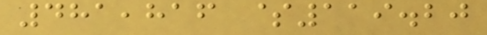481,816 $119.20
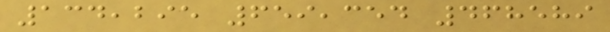134,295 659,354 468589
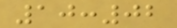10:02
